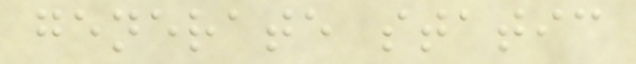generate static
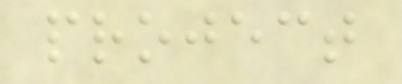project
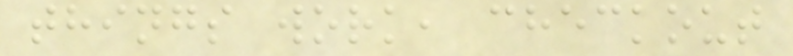things work, checkout
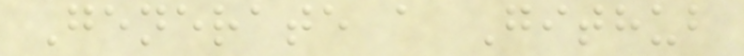Generate a Github
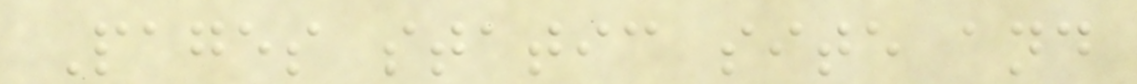Pages static site and
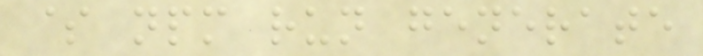$ npm run generate
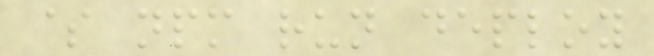$ npm run deploy
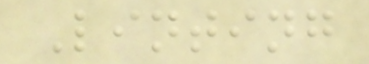Linting
